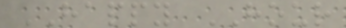HAPPY HOUR
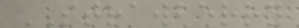STRAWBERRY
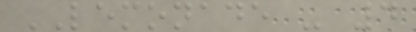LEMONADE - 4
